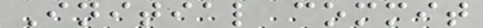Initial commit
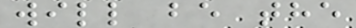will be the
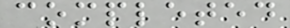completed
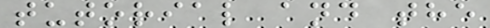tutorial and the
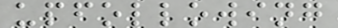upfollowing
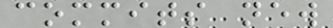commits new
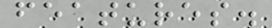features.
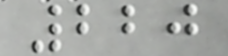220
